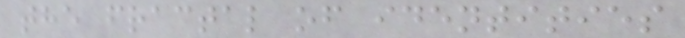the fractal of identities
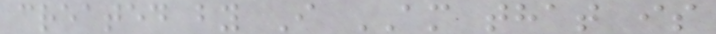created by I AM that is
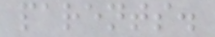parents.
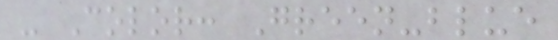- Color: Green-blue
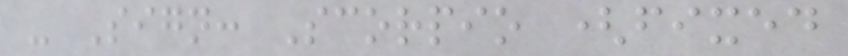- Sign: Scorpio (fixed
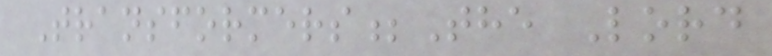Transformers;The Lord
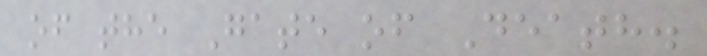of the Gate of Death.
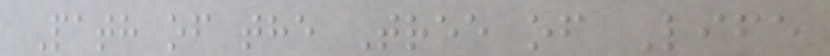Path of the Tree of Life
